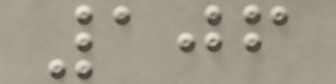106
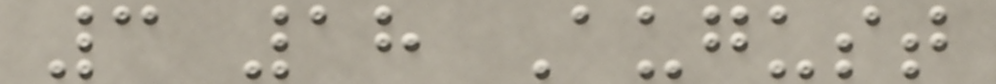3 18 August
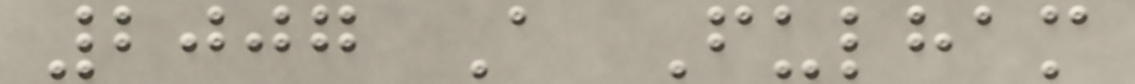2007 A Fulham
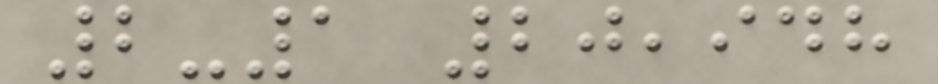2-1 20,948
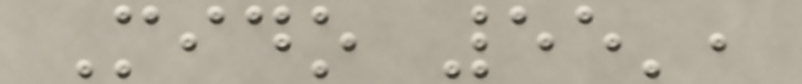Mido 55',
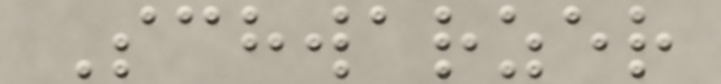Schwarzer
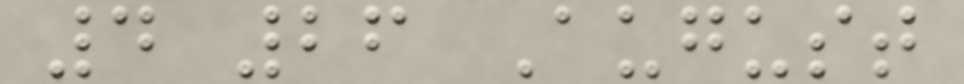4 26 August
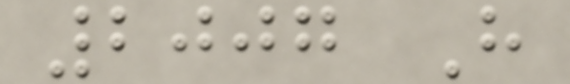2007 H
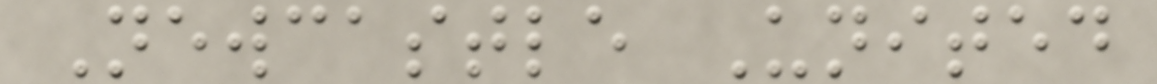Newcastle United
